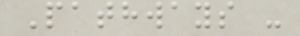Pathways -
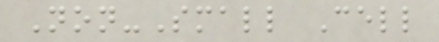Non-Small Cell
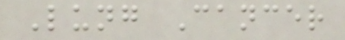Lung Cancer
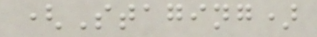(Staging)
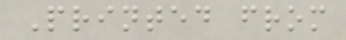Printed from
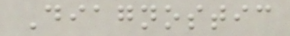Diagnostic
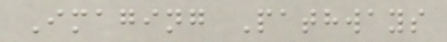Imaging Pathways
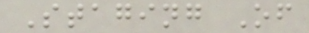Staging Of
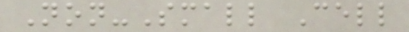Non-Small Cell
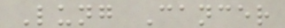Lung Cancer
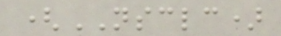(NSCLC)
